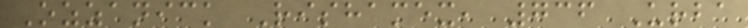Ozzanick Rishamex, 736 Urba
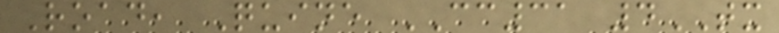Road, Quine CC31 4TX
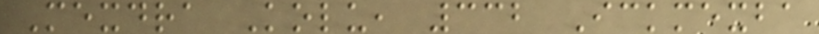Mexdra Kolu, 332 Ickmexba
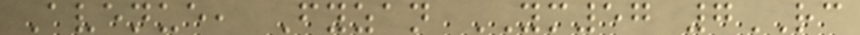Avenue, Fyzan YM57 7RC
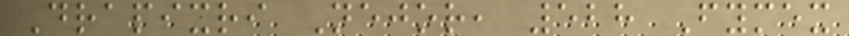Drapixri Nejor, 528 Fymex
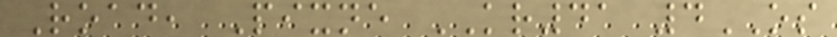Road, Pixne KR41 4OS
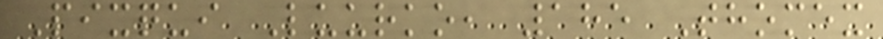Pixqui Luurko, 185 Thomex
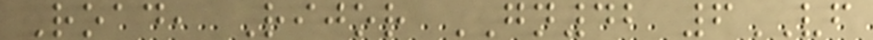Road, Rijor GN42 6VF
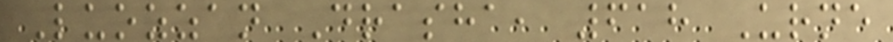Luozzan Drasha, 618 Urne
